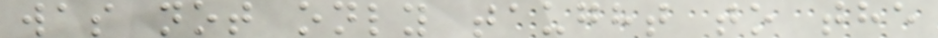was not only taught to the
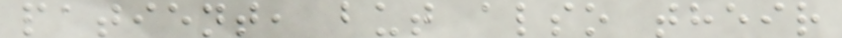patient, but also their
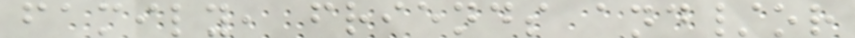family, friends and/or
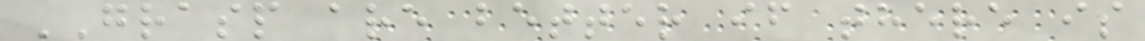GRASP are better if there is
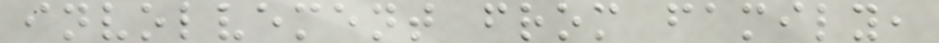involvement from family,
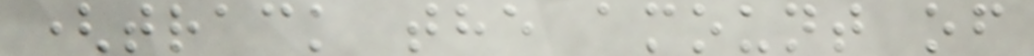(track the amount of
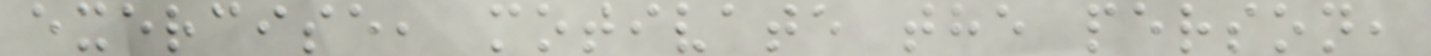exercise, motivate the person,
